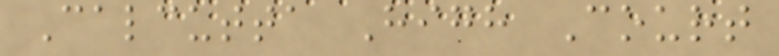Calcutta High Court
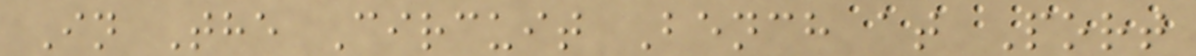In The Circuit Bench at Port
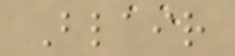Blair
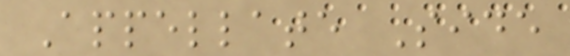Appellate Side
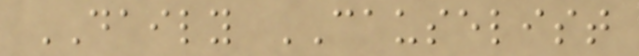DAILY CAUSELIST
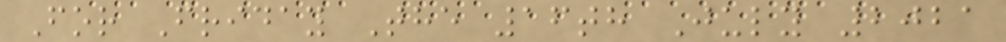For Friday The 16th July 2021
